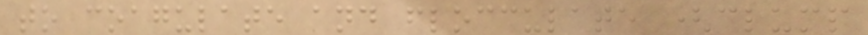to coagulate and flocculate (clump
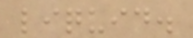liquid.
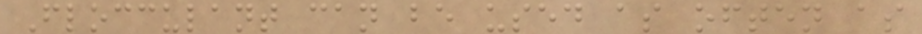Flocculant can be used as often as
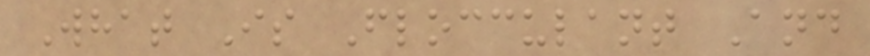What Is Flocculant And
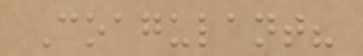Coagulant?
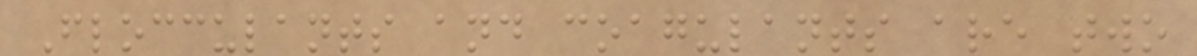Flocculants and coagulants are two
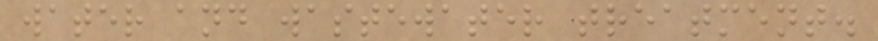water and wastewater treatment.
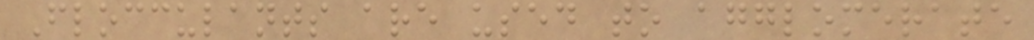Flocculants are used to agglomerate
